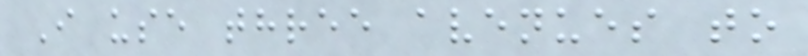I use three avenues to
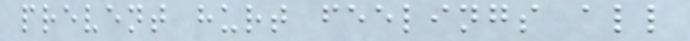prevent hurt feelings all
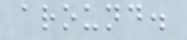around.
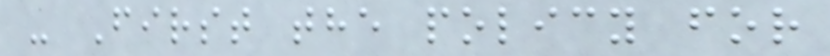- First the policy for
